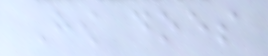How does
